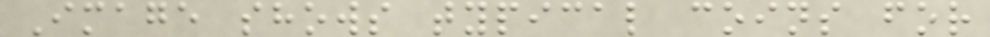Image shows typical coins for
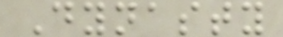Dynasty
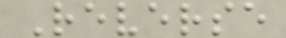Reverse
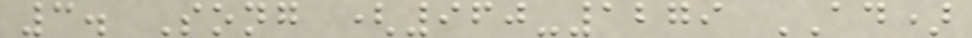3. Song (960-1279 AD)
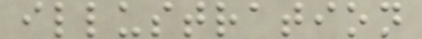illustration
